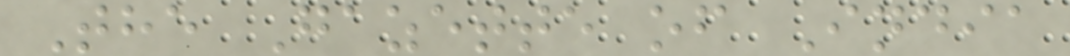The Gazette of India
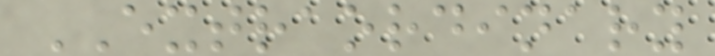EXTRAORDINARY
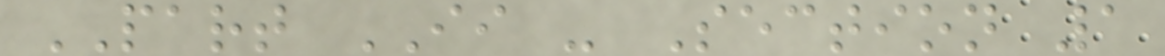PART II - Section 1
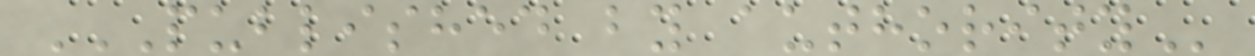PUBLISHED BY AUTHORITY
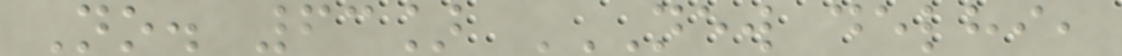No. 63] NEW DELHI,
